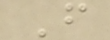F
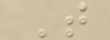T
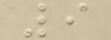9
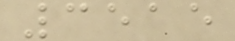3515
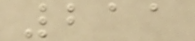211
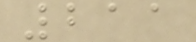211
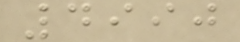4990
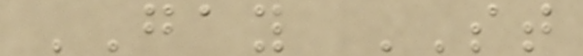GAY ST
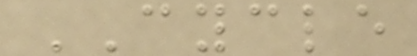CYCLE
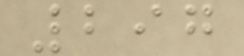297
